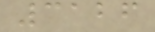3126
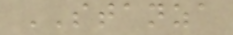STANZA
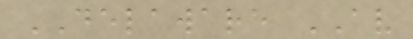DELAWARE AV
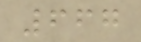667
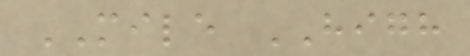MILE HIGH
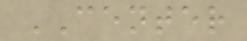CENTER
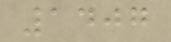1407
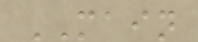MAIN
